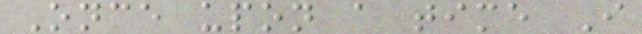Once upon a time I
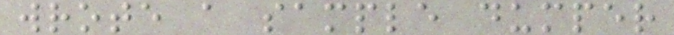wrote a sample dumper
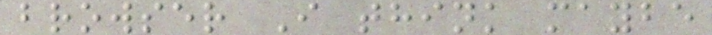browser I think maybe
